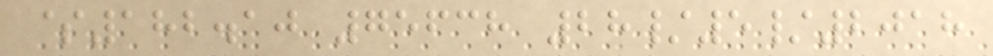$182.10 75638 28/5/2018
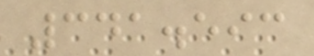341.593
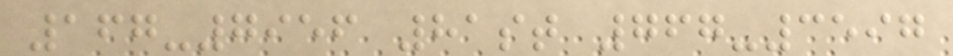167-7956 81st 767-3597
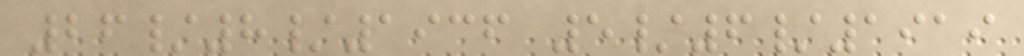26/8/1936 5/6/1919
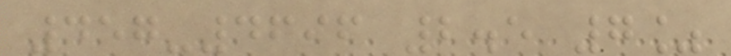457-4696 2.5 7%
